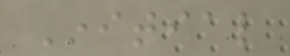Initial
